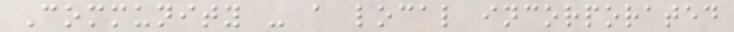Community - a local incorporated
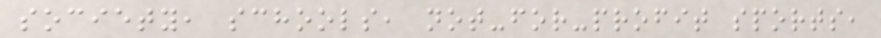society, schools, not-for-profit sports,
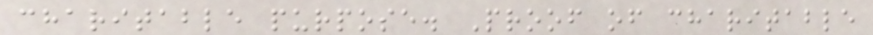charitable purpose. Proof of charitable
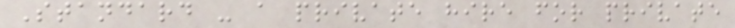Standard - a private hire for private
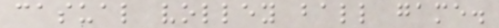casual volley ball game.
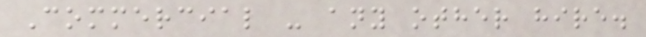Commercial - any other hire.
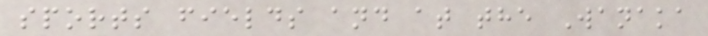sports fields and at the Wanaka
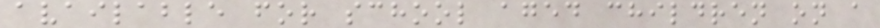available for school aged children on a
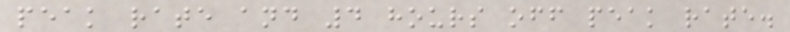peak rate and 4 hours off peak rate.
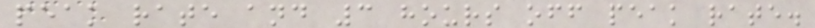peak rate and 3 hours off peak rate.
